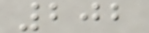202
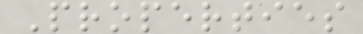Properties
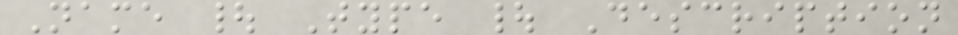Name | Type | Description
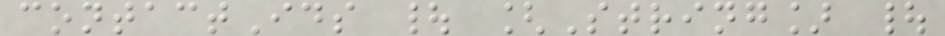contactIds | [String] |
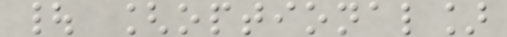| [optional]
